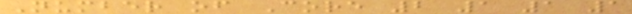Number of Core 2 1 1 1
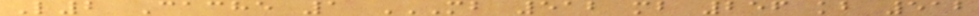L2 Cache 1 MB 512 MB 256 KB 512
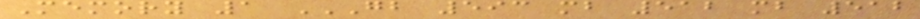Memory 1 GB 593 MB 512 MB 512
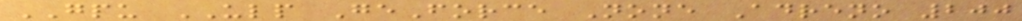GPU ULP GeForce None Adreno 200
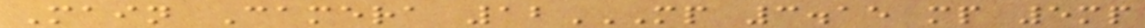Main Camera 12MP 3.15 MP 5MP
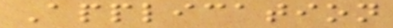Application
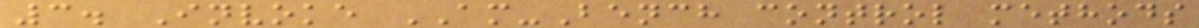3. Invoke AM-Bench control methods
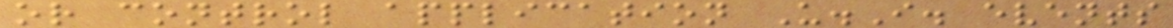or control application U.I. events
